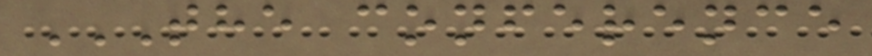THE CONFERENCE
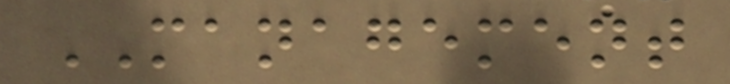MANAGEMENT
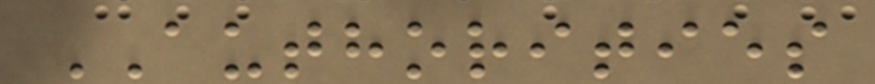AUTHORITIES
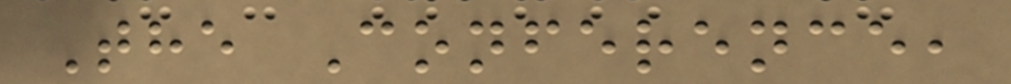The Conference,
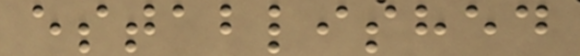established
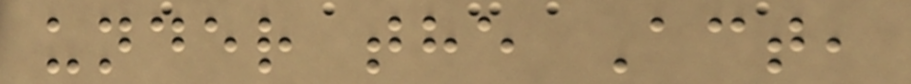under the Act,
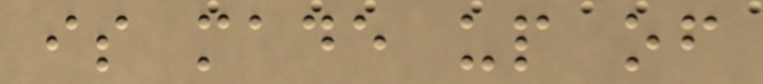is made up of
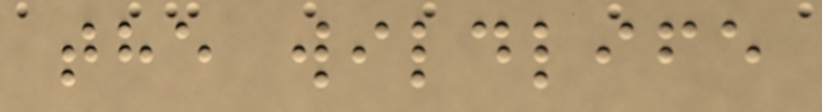the wildlife
